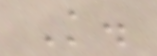K.
